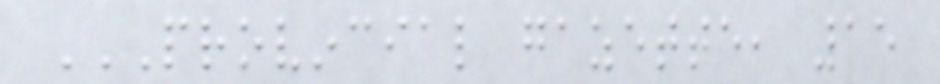PROVINCIAL GAZETTE, 15
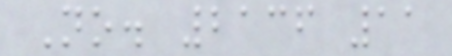No. 2136 11
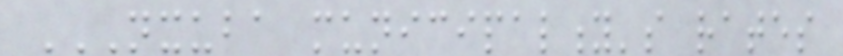NXUBA MUNICIPALITY'S RATES
